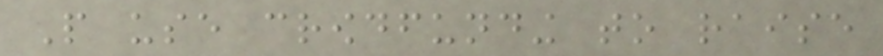People use crowdfunding to raise
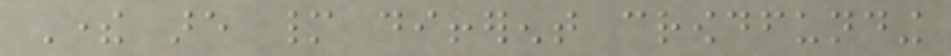There are many different crowdfunding
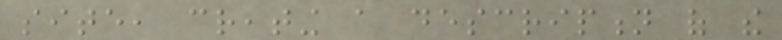site, creating a description of the
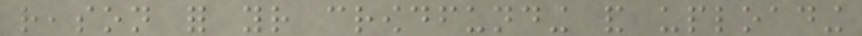reason for your crowdfunding and uploading
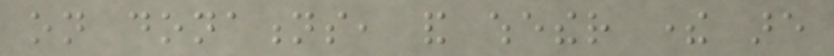on donations, and whether there are
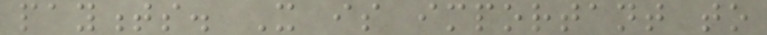payments. It is important to
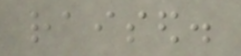raised.
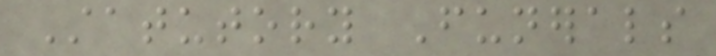Statutory Funerals
